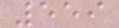559
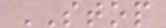STOP
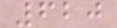620
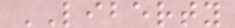LIBERTY
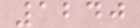1240
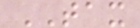TAX
